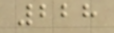228
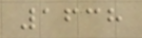1638
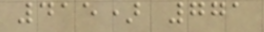415) 771
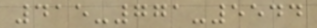415-771-5544
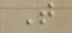T
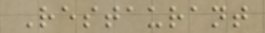Restaurant
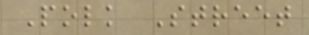Polk Street
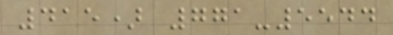415) 771-5544
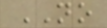NO
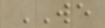WE
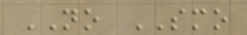NO SMO
